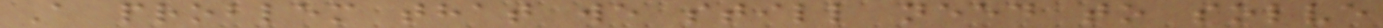A problem that we still need to solve
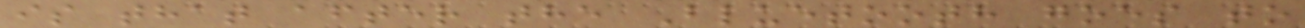is that after the Bluetooth goes to
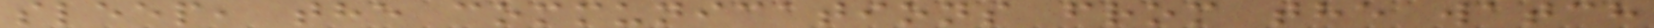sleep, the communications from the watch
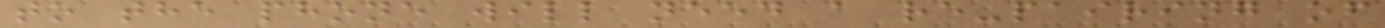to the phone will need a re-pairing of
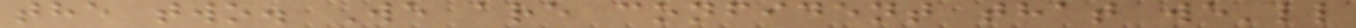the two. We are confident that we'll
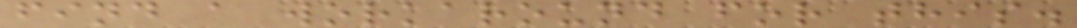find a workaround for this.
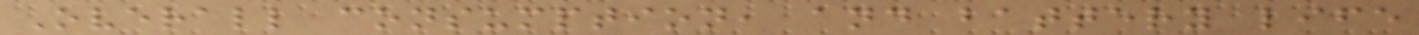Overall consumption, and battery life
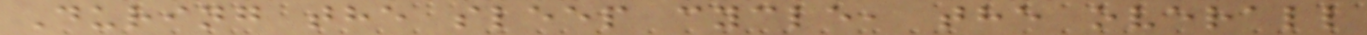During the sleep cycle, the overall
